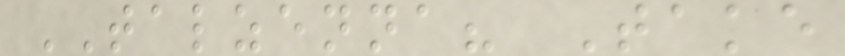TALZENNA? Take
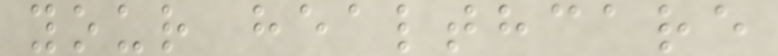your healthcare
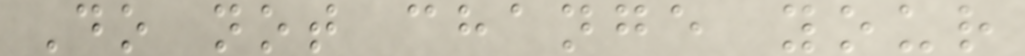Do not change your
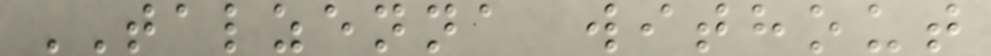TALZENNA without
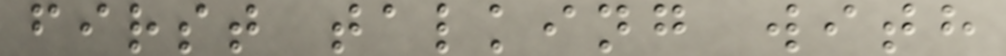first talking with
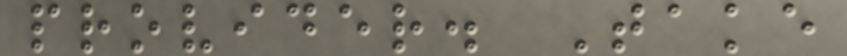provider. Take
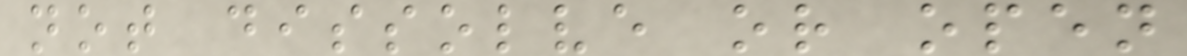not dissolve or open
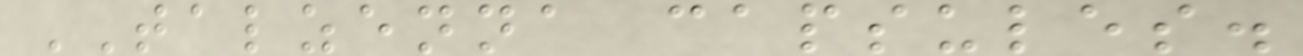TALZENNA capsules.
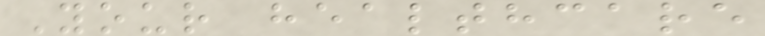Your healthcare
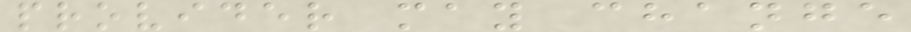provider may change
